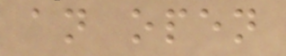an open
